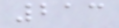213
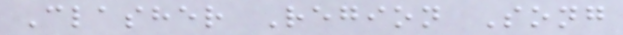Clasher Region Song
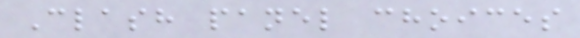Clash panel choices
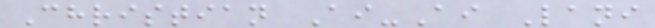Christian Ai-Ai Lani
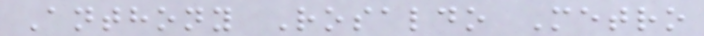Anthony Rosaldo Metro
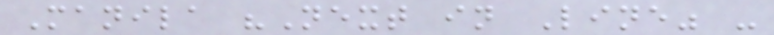Manila "Next in Line" -
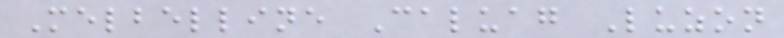Melbelline Caluag Luzon
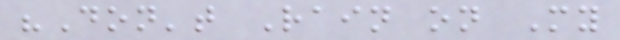"Don't Rain on My
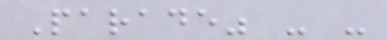Parade" - -
